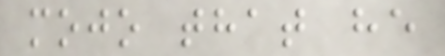mojo that he
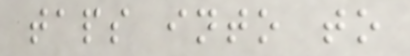taps into to
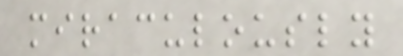miraculously
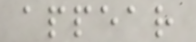appear
